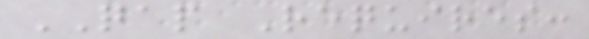QAP Requires:
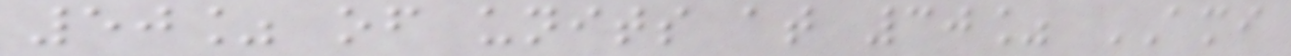50% of units at 30% AMI
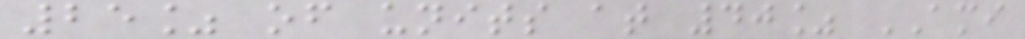25% of units at 40% AMI
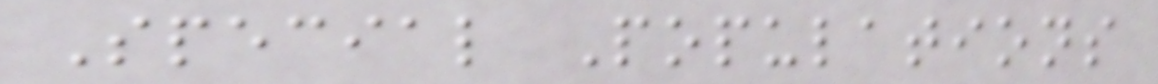Special Populations
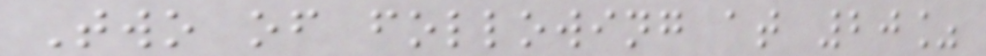Two of following at 20%
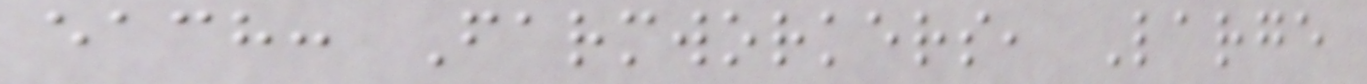each: Farmworkers, Large
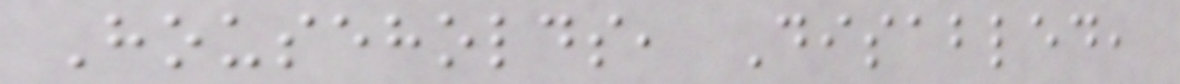Households, Disabled,
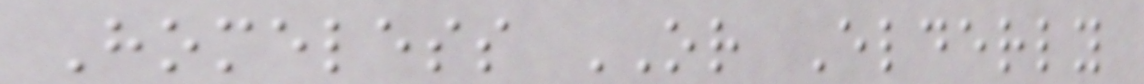Homeless OR Elderly
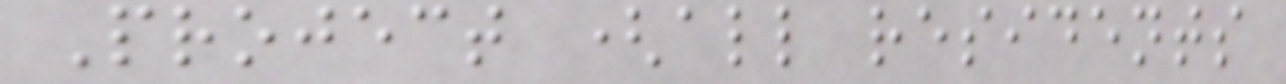Project (all residents
